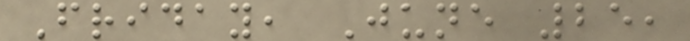Friday, June 25,
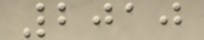2010
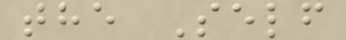the Self
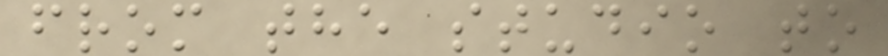from the studio to
